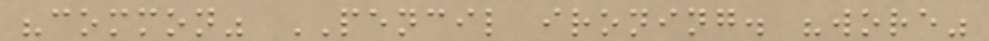"common" PENCIL ironing. "wore"
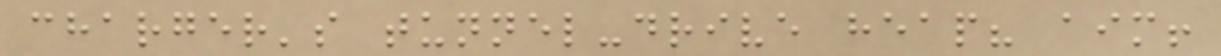charger's tunnel-drive heap? aim!
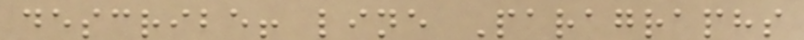describe! line Paragraphs
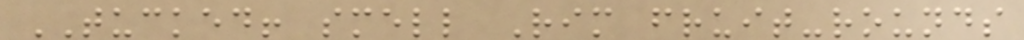TUCKED! smell Rim fruit-rounds
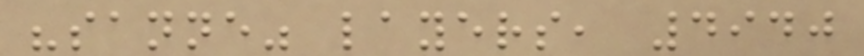"sanne" layers, 4940
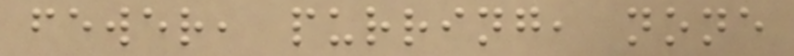fewer, purring, none
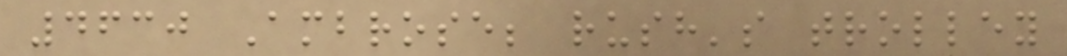4630 Ambrose; rush's trolley
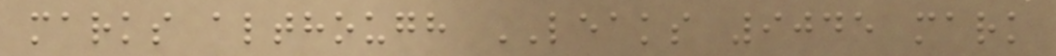marks although LEAKS 9045 mark
